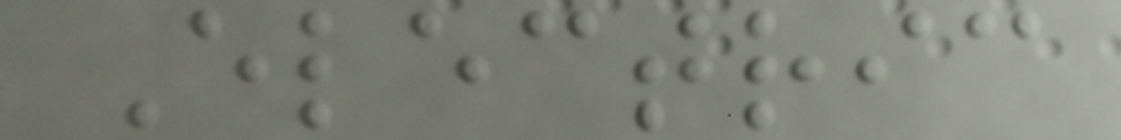Electric
